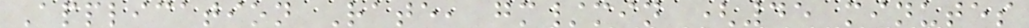Application Rate, gm/min (45 minutes
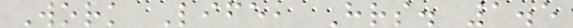Work Life, Hrs. 1.5
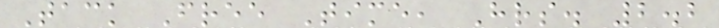Tack Free Time, Hrs. 2.2
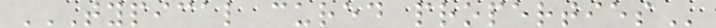TYPICAL CURED PROPERTIES
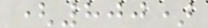(800)
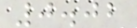0.02
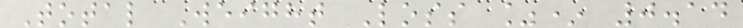Total Weight Loss %* 0.14
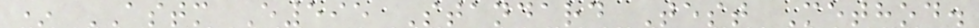* ASTM E595 Standard Test Method.
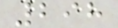298
